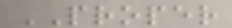PROPER
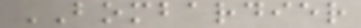BOMBARDIER
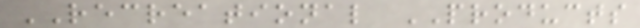RECREATIONAL PRODUCTS
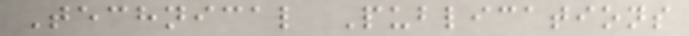Technical Publications
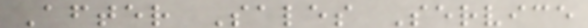After Sales Service
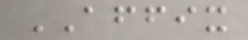AFFIX
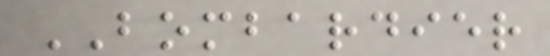BOMBARDIER
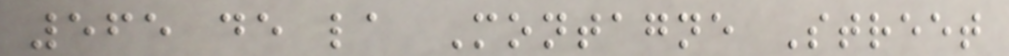565 de la Montagne Street
